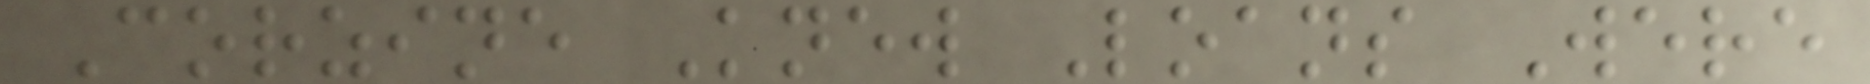Corzine Knew Loans Were
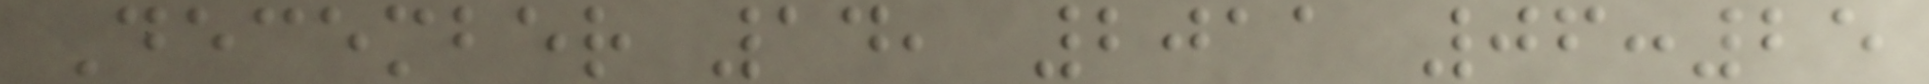December 14, 2011 06:25
